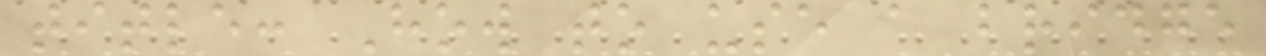title: How to use a bridge
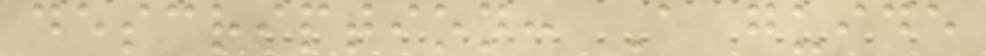description: A guide
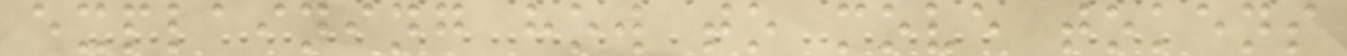explaining how to move tokens
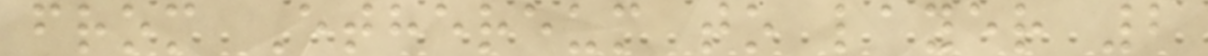from Ethereum to layer 2
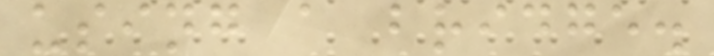using a bridge.
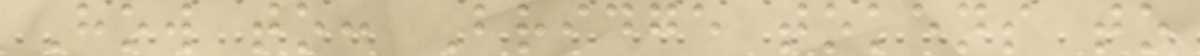How to: Bridge tokens to
